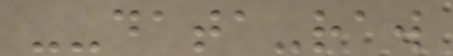--data-raw
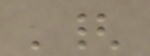'{
